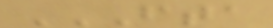FTA
